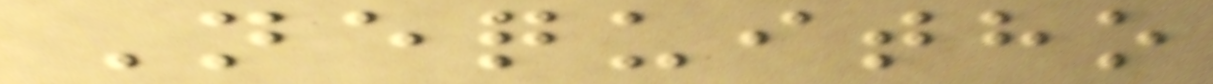Nequitho
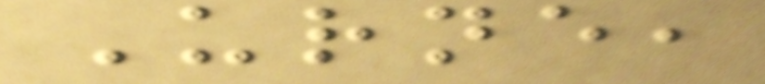Urne,
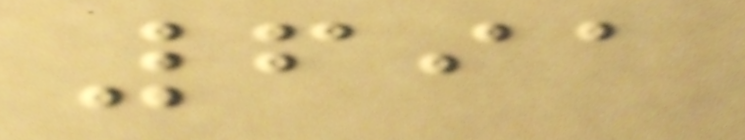691
